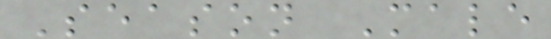Season Male
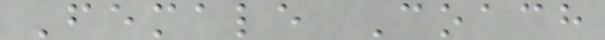Female Coach
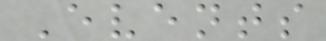Events
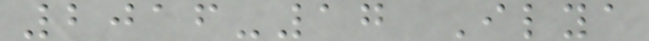2016-17 Ilya
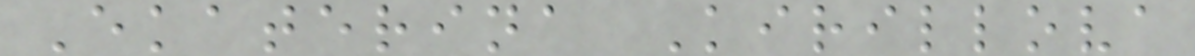Ekaterina Kirillova
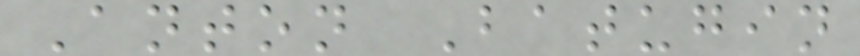Anton Batugin
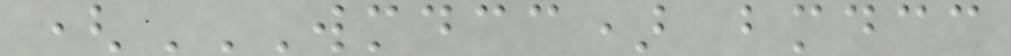(WMDCC) BMDCC
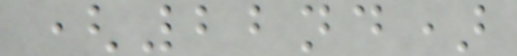(22nd)
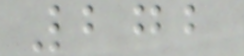272
